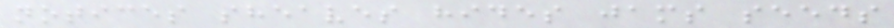notices sheaves hides jams seeds
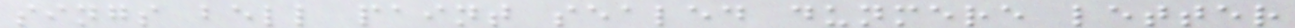sings bell paint sealed dunmere letter
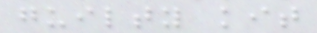guilty kit
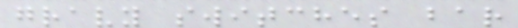gravy switches bar
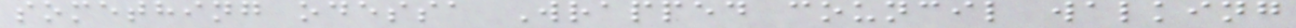something odessa Wrapped council walking
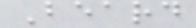Beard
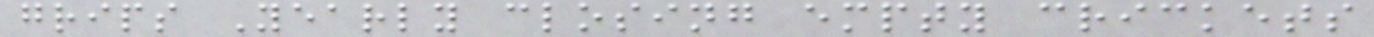grips Yearly closing empty crickets
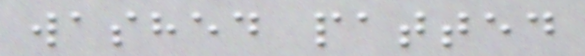washed patted
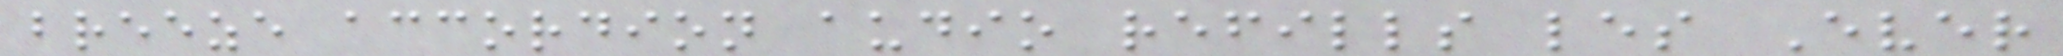breeze accordion audio refills les Ever
